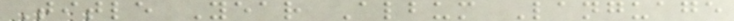Title Year Album Language
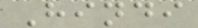Hindi
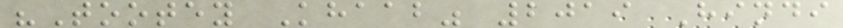"Tootey Khaab" 2019 Hindi
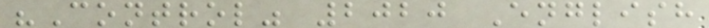"Control" 2020 English
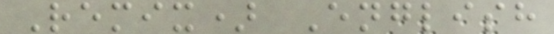Remix) English
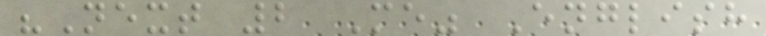"Next 2 Me" English
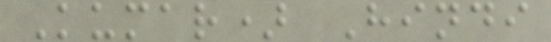Kumar) Hindi
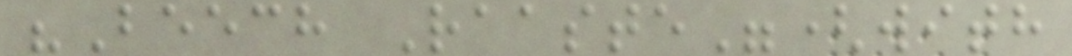"Beech Raaste"(with
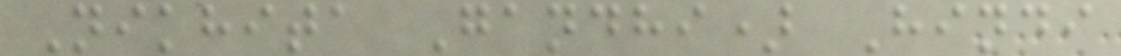Nikhita Gandhi) Hindi
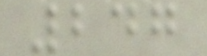247
